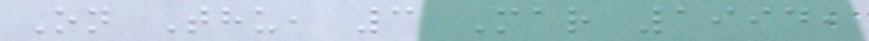On Thu, 3 Mar 1994,
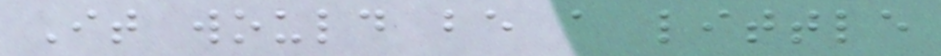It would be a little
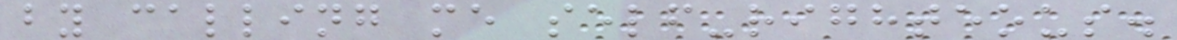by calling me self-righteous.
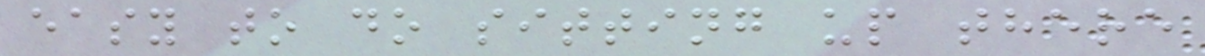easy to do sitting up there
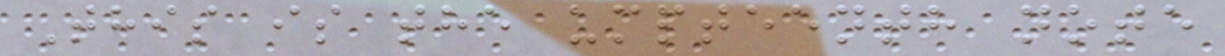This is the umpteenth note
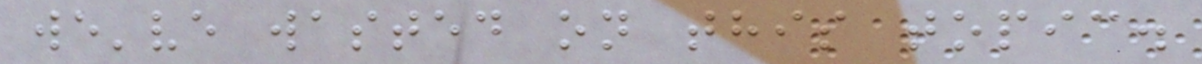we've wasted on this topic.
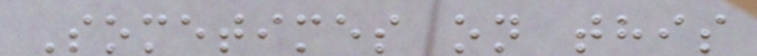Sometimes on this
